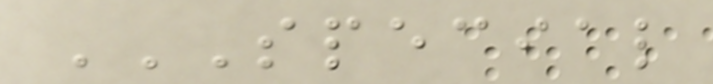SPECIAL
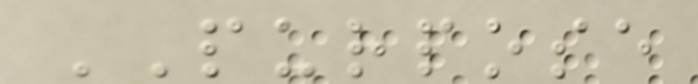PURPOSE
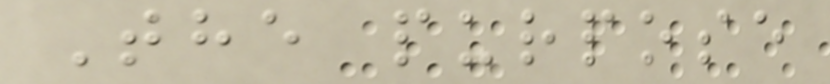The purpose
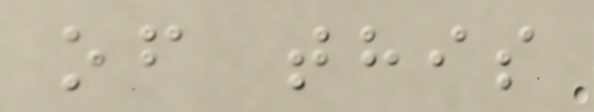of this
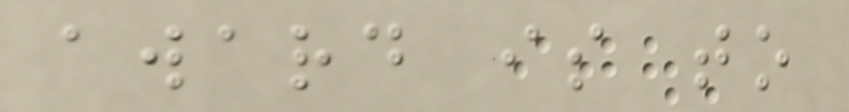award is to
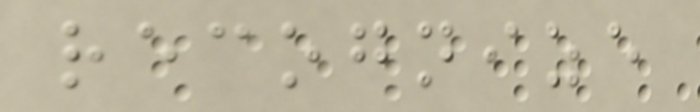recognize
